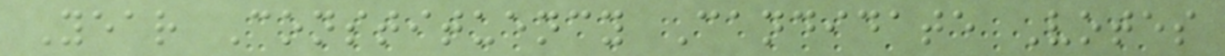Year Constituency Candidate Votes
